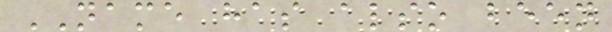NAME has also been
